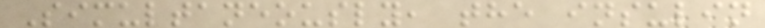Simultaneously, the insulin
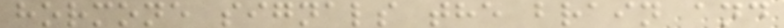hormone signals the brain and
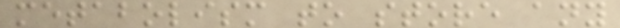metabolism to store any
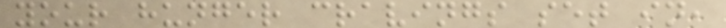your hunger cravings set in,
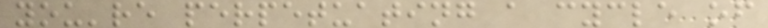you're perpetuating a cycle of
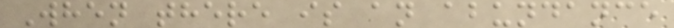When there is an abundance
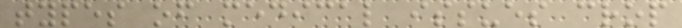types of medical issues crop
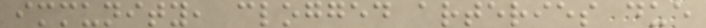immunity, clogged arteries due
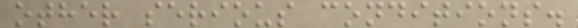other serious conditions.
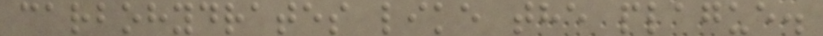carbohydrates like the plague.
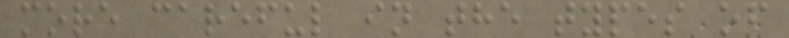more careful in the types of
